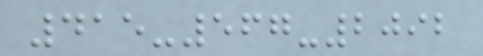415-567-2092
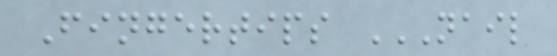Fingertips NAIL
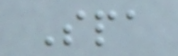Spa
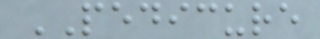PEDICURE
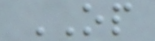OP
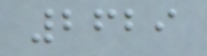2629
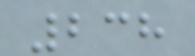238
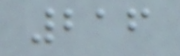216
